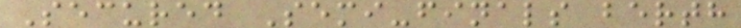Secured Semi-finals berth
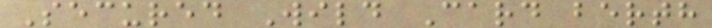Secured Wild Card berth
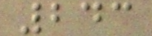243
